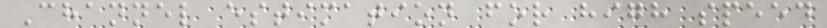Channel estimation for high speed
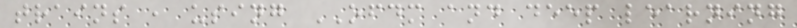trains , using OFDM and deep learning
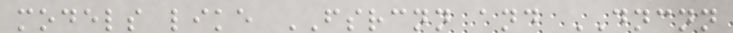models like FSRCNN and DNCNN
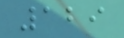129
